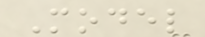Model
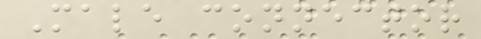Male connector
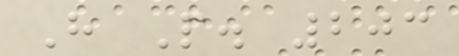H P. 203
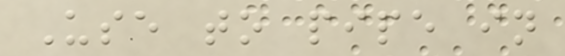Use to pipe in
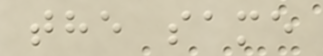the same
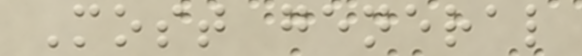Most general
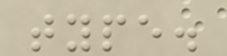type.
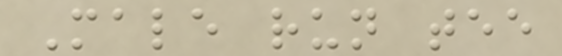Male run tee
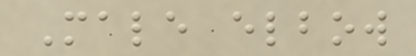Male elbow
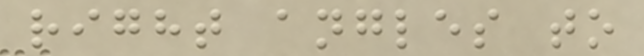right angles to
